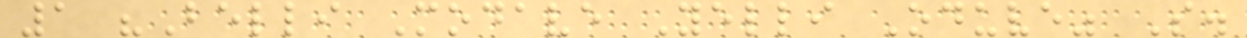1 "Belli Modave Yelli Oduve" S.
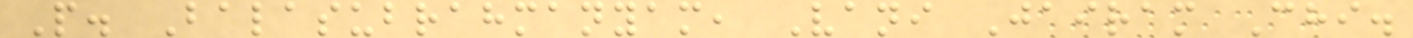P. Balasubrahmanyam, Vani Jairam Chi.
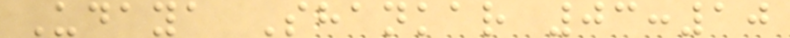Udaya Shankar 03:10
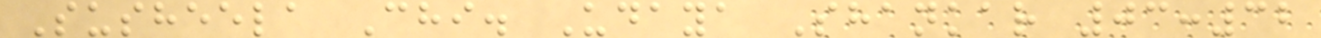Susheela Chi. Udaya Shankar 03:32
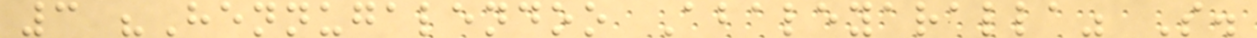3 "Hennugalendoo Abaleyaralla" S.
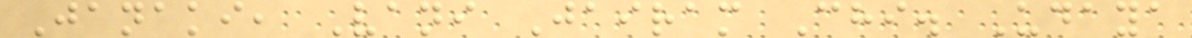Janaki, Vani Jairam Chi. Udaya
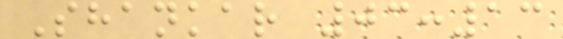Shankar 03:13
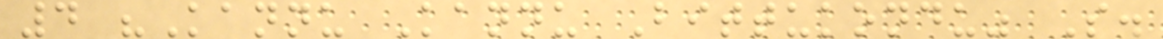4 "Kannu Kannu Bittukondu" S.
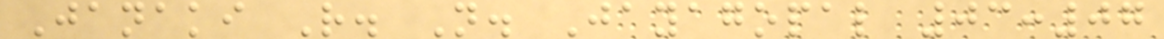Janaki R. N. Jayagopal 03:07
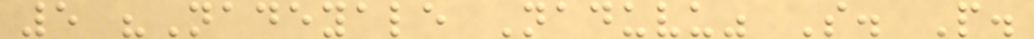5 "Nadeyale Naduvu" S. P.
